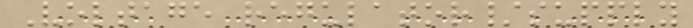Voltage regulator/supply
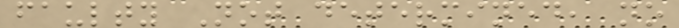faulty Not determined, no
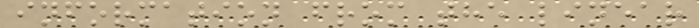information from the linear
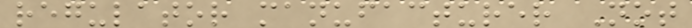regulator manufacturer Not
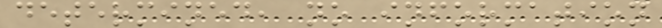determined, no information
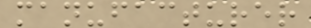manufacturer
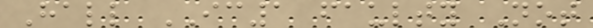Hall IC1 faulty Not
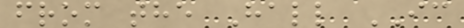from the Hall IC
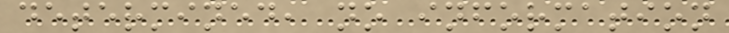determined, no information
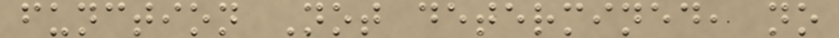function Not determined, no
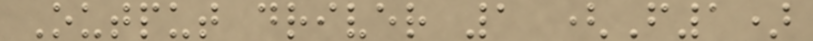Output driver 1 (F1)
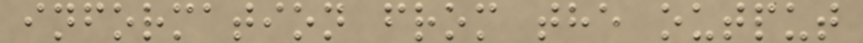information from the output
